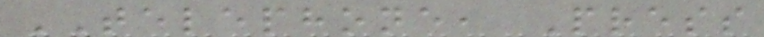TELEPHONE, Press
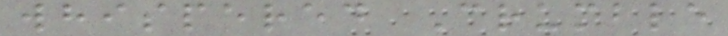whispered Crumble
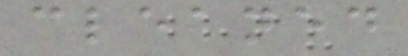cleaned
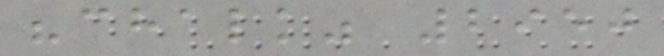"chalk" 2950
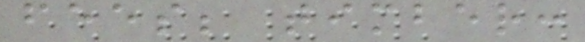fees; timber:
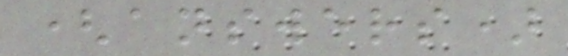(answers)
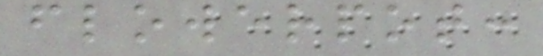flowerpot:
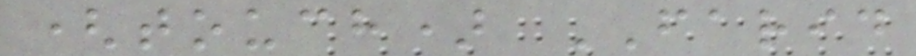(touch) FARID
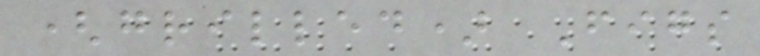(grilled) Figs
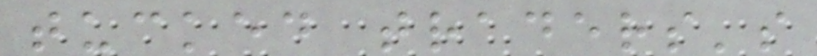tucked traders's
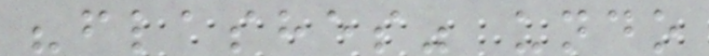"flashes" undo
